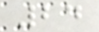24
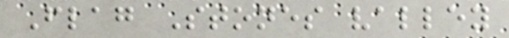Flag Stones valley
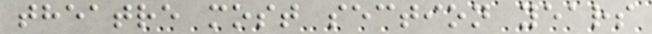theatre most section years
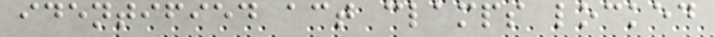identified act clamps locked
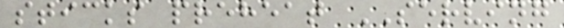sticks preheat SERVING
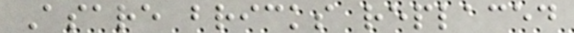Asare bricks replaced
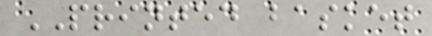PRINTED basket
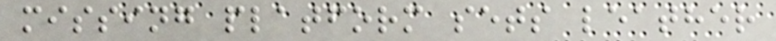missing platform sets leather
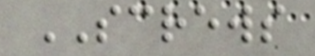SCREWS
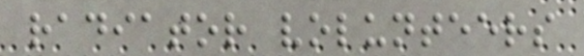radiator volunteers
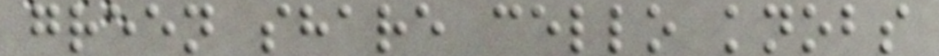green share cello knobs
